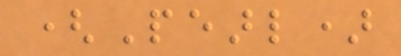(Pearl)
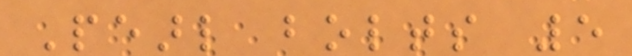Pearl bolts 5
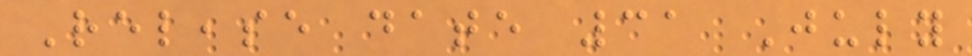Release date 31 July
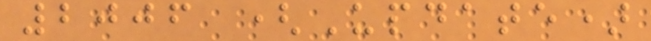2006 (Update)
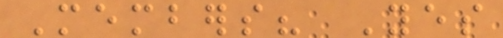Members? Yes
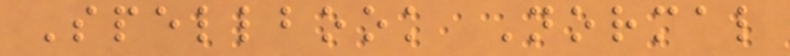Spellbook Normal
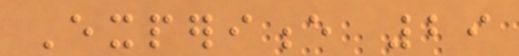Experience 29
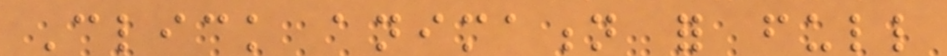Click animation for full
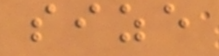size
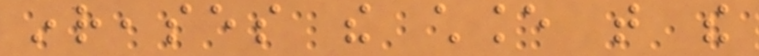inreases the chance that the
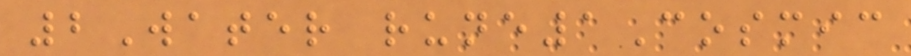2Water rune1Cosmic
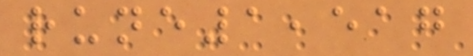rune1,517
